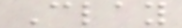Clay
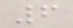6
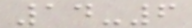14-6
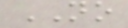NO
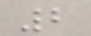2
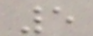5
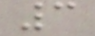3
